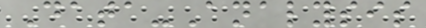Data-Analysis
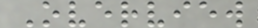Overview
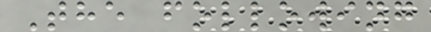The following
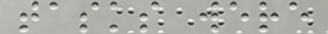tasks were
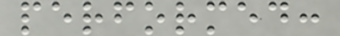performed:
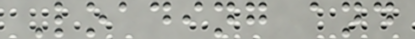Loading and
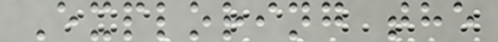Exploring the
